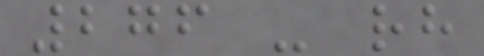276 - rh
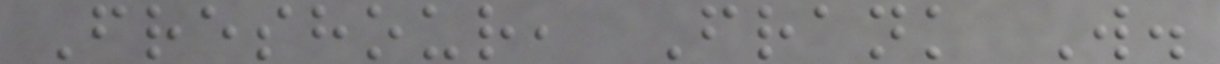Freshour, Frank W.
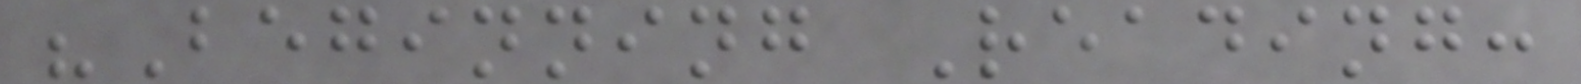"Beginning Reading:
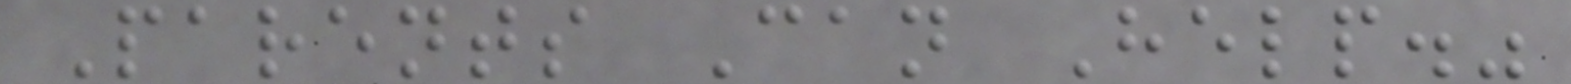Parents Can Help."
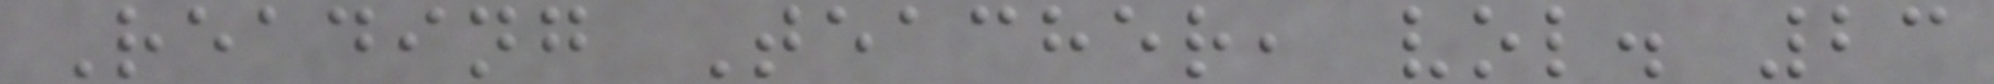Reading Teacher, vol. 23
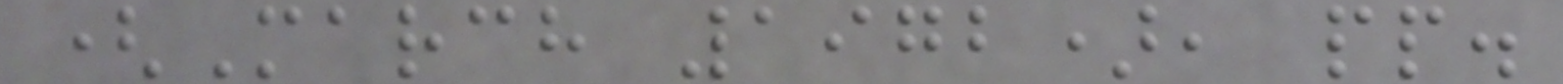(March 1972), pp.
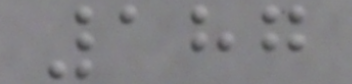187
